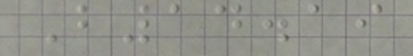B14.19
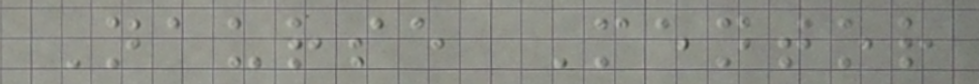Naurse Mentor
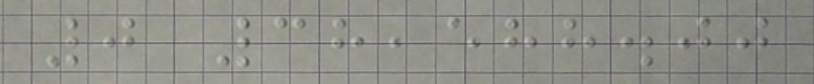0 38,588.00
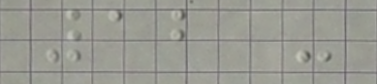12 -
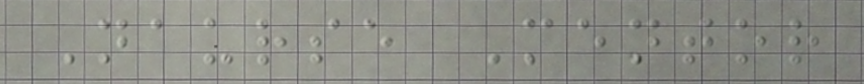Naurse Mentor
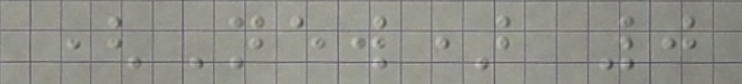(New) 0
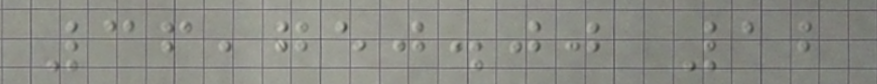36,750.00 12
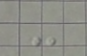-
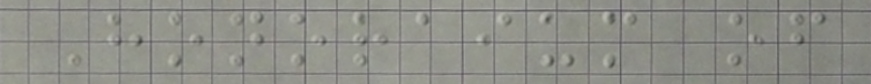Honoraium of
